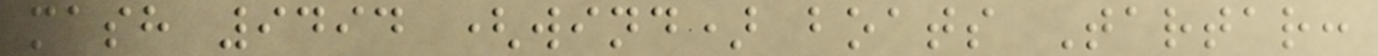mash 9494 (wind) boats Tartar:
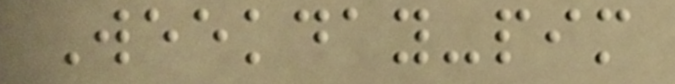Weekday-pim
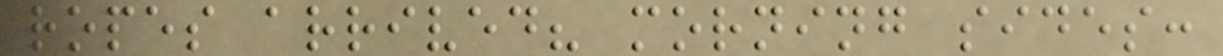ropes arrived? morning sides:
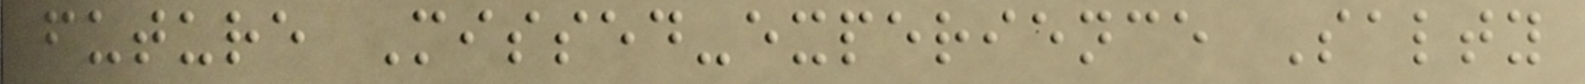future Missed-experience Salty
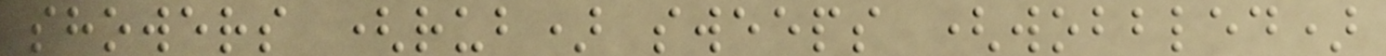showers (rub) sweeps (wobbled)
